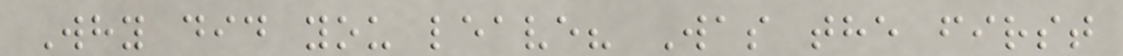Why did you leave? Was the first
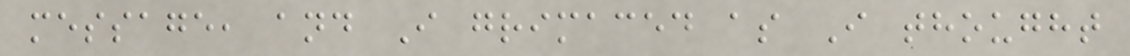message, and I grimaced as I thought
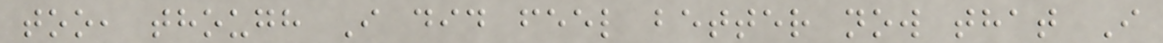too, though I did feel better now that I
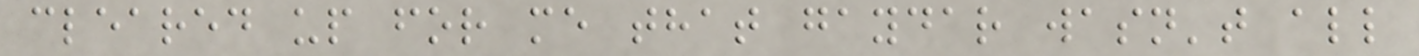cleared up for me that gaydar wasn't all
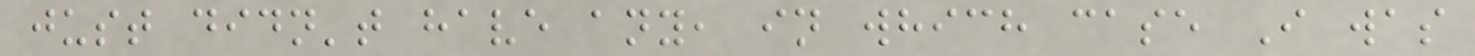just didn't have any, in which case I was
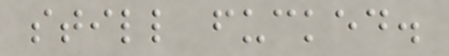still fucked.
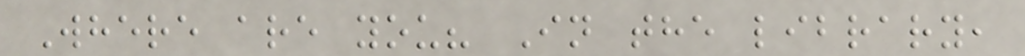Where are you? In the library,
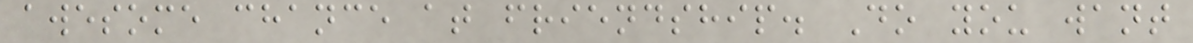awesome chance at friendship. Do you want
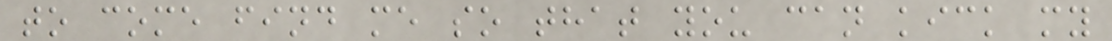to come find me so that you can kick my
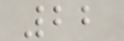22
